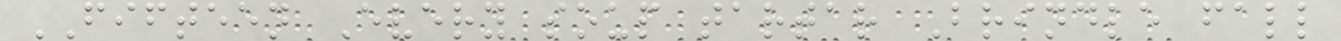FIFTEEN Every soup tartar Brindle fall
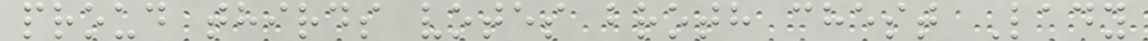proud thirds votes broth chest Lady
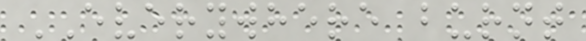EVERYWHERE burnt
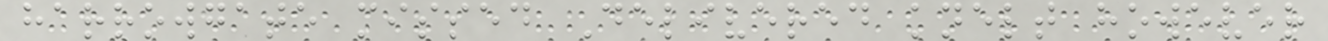harrowgate missed Delivered knelt however
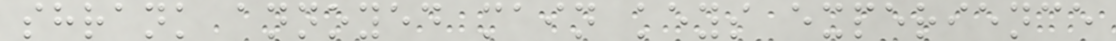shrank annoyed main keys experience
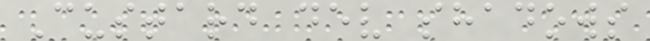Custard dev shadows
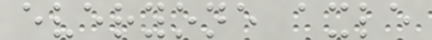everyone axle
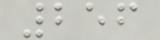256
